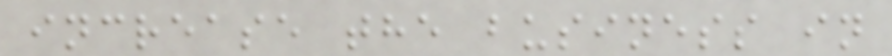increase the business in
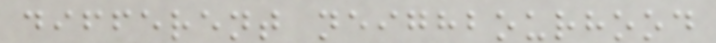different neighbourhood
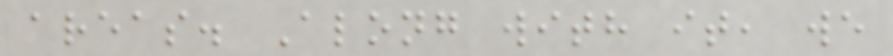areas. Along with it, we
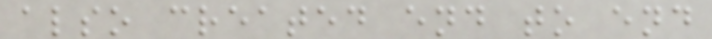also created end to end
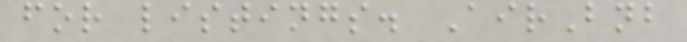for listings. AirBnb
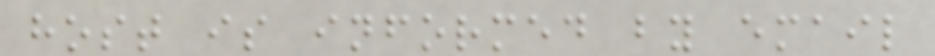host is informed by email
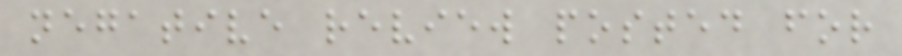negative review posted for
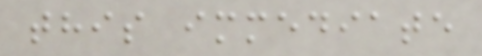this immediate
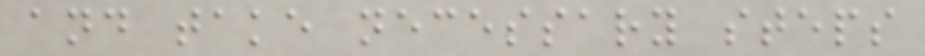and take necessary steps
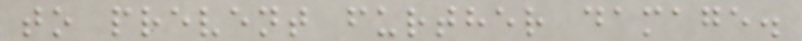to prevent further damage.
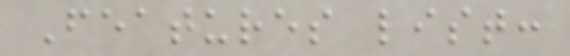Features list:
